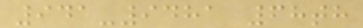941-9481 68th
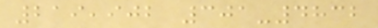219,902 301-4832
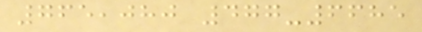765,080 477-6685
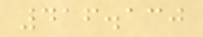416.130
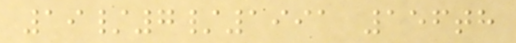19/7/1991 156th
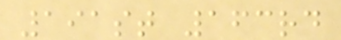191st 163rd
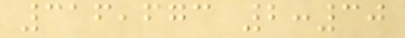316,673 2:30
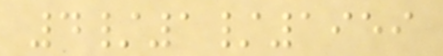4/1/1959
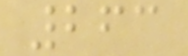263
